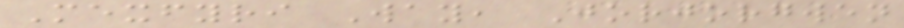Mexfyri Way, Jorjorgwen
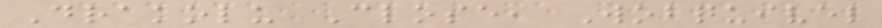Drakolu Close, Wobquivel
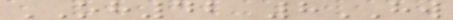OH42 8HW
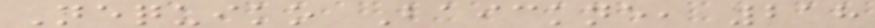Nequiko Baickne, 218
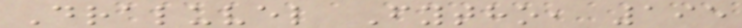Draluvel Fytho, 195
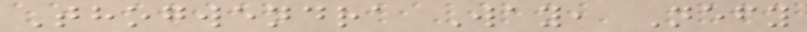Thogwendra Way, Nefy
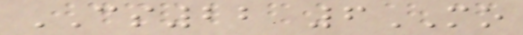CS22 6MO
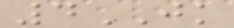4JK
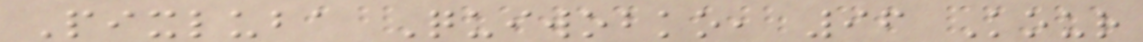Pixluba Quiwobko, 96 Kour
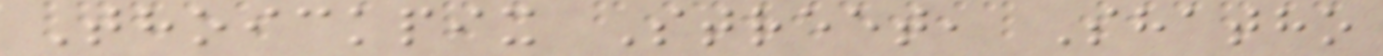Thoickpix Street, Shatho
